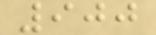900
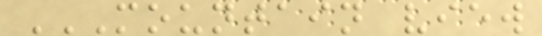MOUNTAIN VIEW
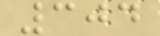304
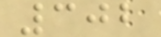302
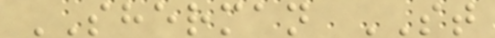SHERMAN ST
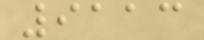9113
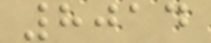8014
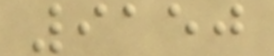9150
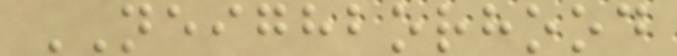NEIGHBORHOOD
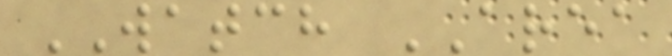WATCH AREA
